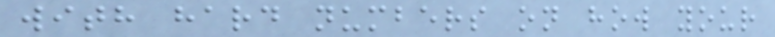with hard numbers on how your
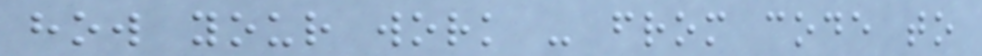how your work - from code to
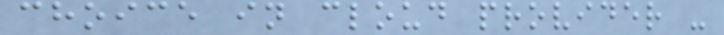choice in cloud provider -
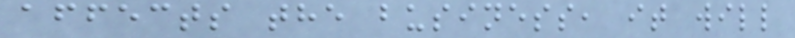affects the business, it will
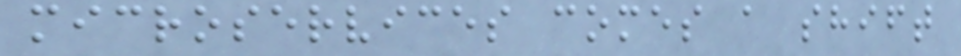microservices comes a shift
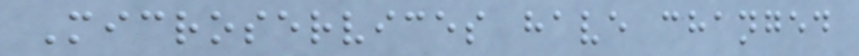Microservices have changed
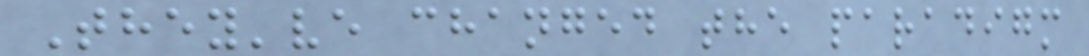They've changed the paradigm
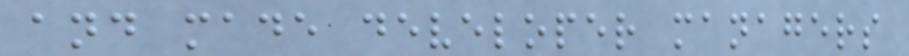and made developer managers
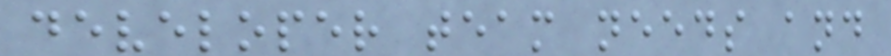developer team needs and
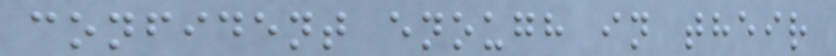confident enough in their
